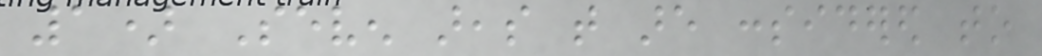1) Seven areas that are considered to
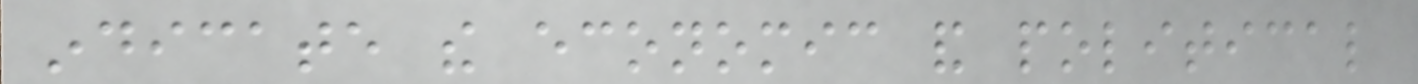indicate the economic and political
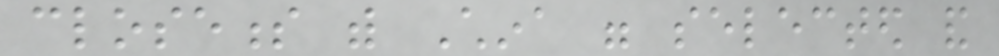closeness with China were selected and
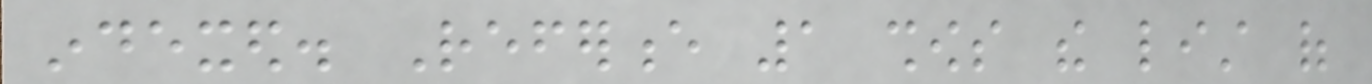indexed. Reference 1 shows the list of
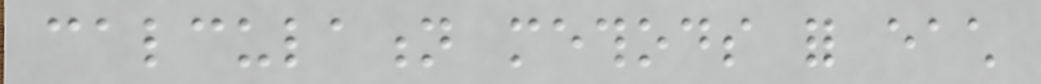calculation methods for each
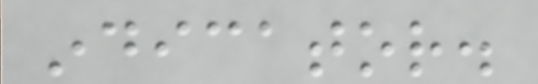indicator.
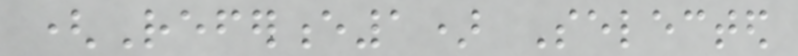(Reference1) Selected
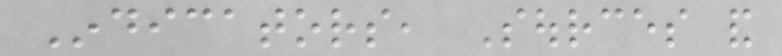Indicators, Sources and
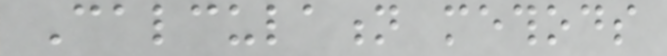Calculation methods
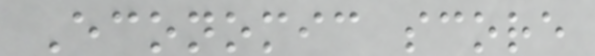Economic score
